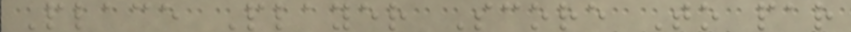Place Player Score To par
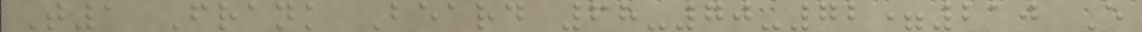T1 Frank Beard 68-70-72=210 E
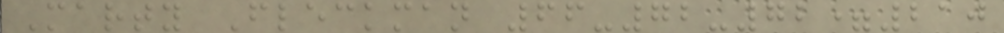Marty Fleckman 66-72-72=210
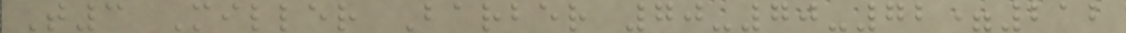T3 Miller Barber 70-70-72=212
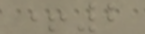+2
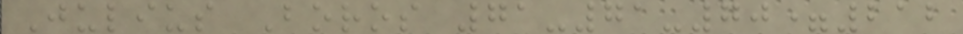Julius Boros 71-71-70=212
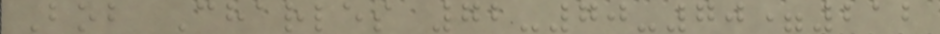Bob Charles 72-70-70=212
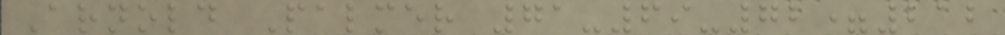Arnold Palmer 71-69-72=212
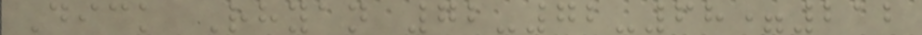Dick Rhyan 72-72-68=212
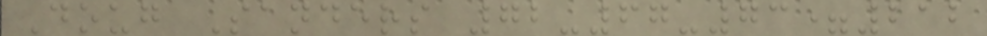Doug Sanders 72-67-73=212
